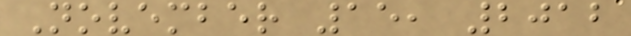November 15, 2012
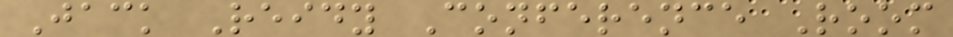Jack Reidy Conference Room
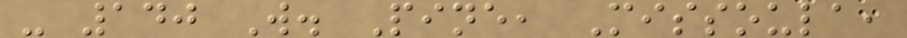- 140 W. Pine, Missoula,
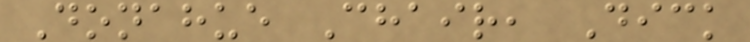Donahue Chair, Dick
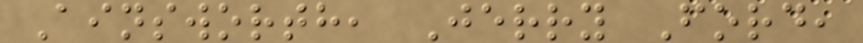Ainsworth, Jerry Ford,
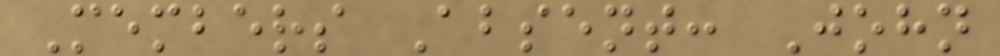Members Absent: John
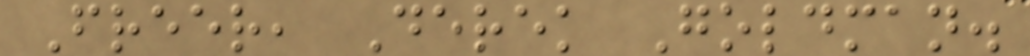Freer, Derek Goldman.
